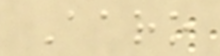Aaro
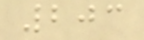203
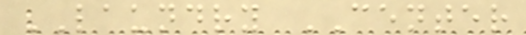LAUNDRY CENTER
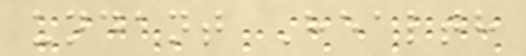undant Health
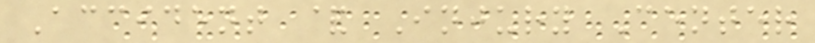Accident & Injury Center
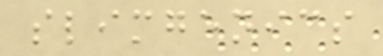slimgenics
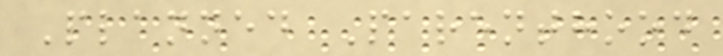Planned Parenthood
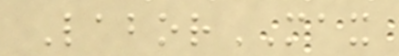LaborMAX
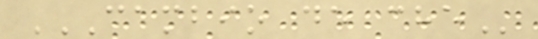CAMBIO DE CHE
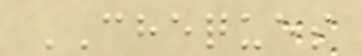CHEQUES
